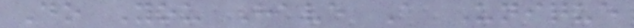Do You Have A Unique
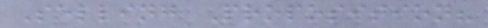Selling Proposition?
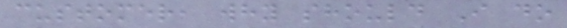customer, why should I do
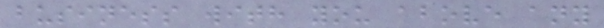business with you above any
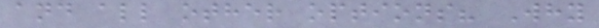and all other options? Why
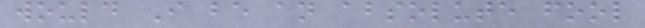would I be an absolute fool
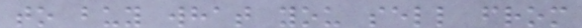to buy what you sell from
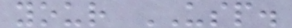your USP.
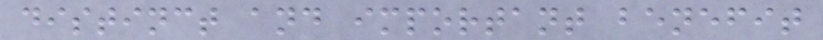distinct and important benefit
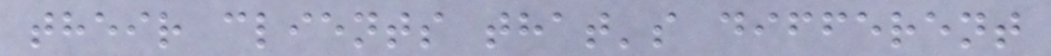their clients that's different
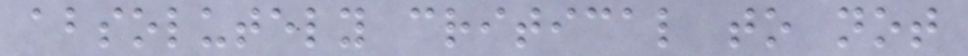absolutely critical to not
